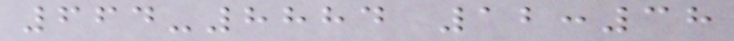664-8884 12:38
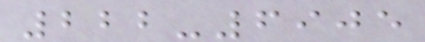222-6905
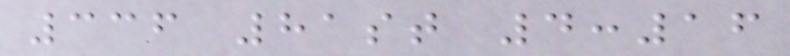336 81st 4:16
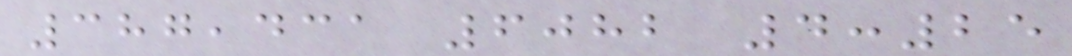387,431 6082 4:25
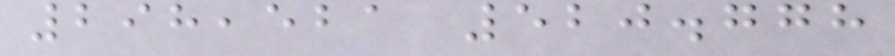298,521 520.778
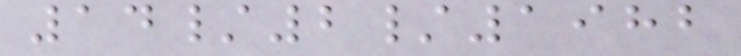14/2/1982
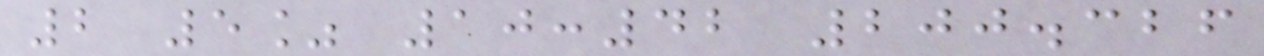2 5% 10:42 200.326
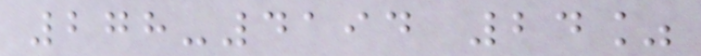278-4194 24%
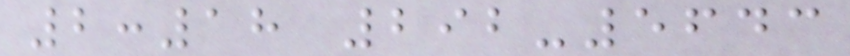2:18 292-5643
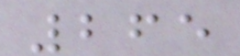265
